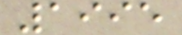1995
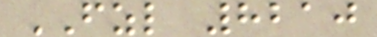FZL 8210
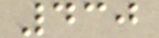430
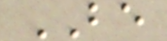BE
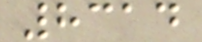8314
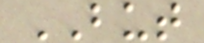BUT
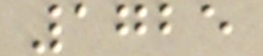1725
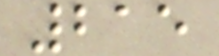215
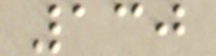130
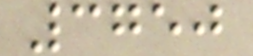3750
